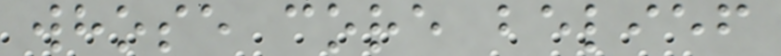whose core belief
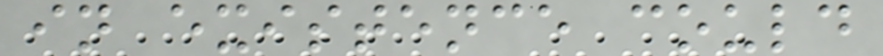in existence could
